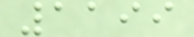1199
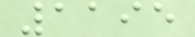1195
